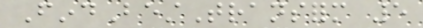FindBestTransform 5
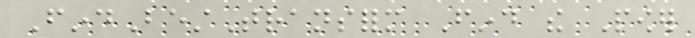FindBestTransform Find the Power
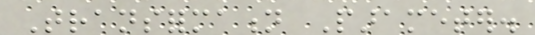Transformation Parameter.
